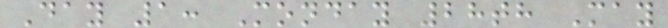Day 1: Monday 28th May
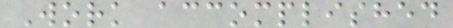Work accomplished
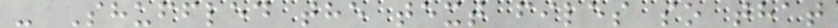- Shuffled the text files so that
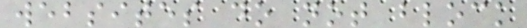websites do not block
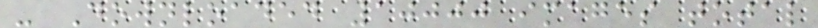- Downloaded 10000 images total
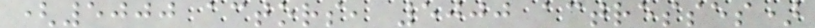(5000 actors, 5000 actresses)
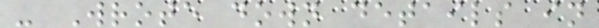- Wrote down details in
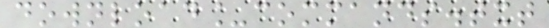download_commands.txt
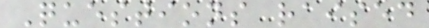Questions raised
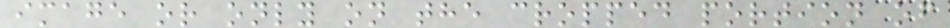image or only on the cropped portion of
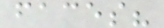faces?
